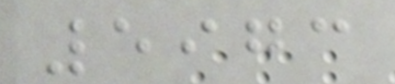5973
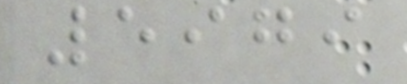5979
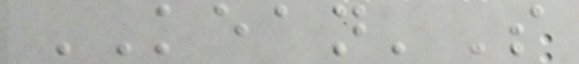KEAN'S
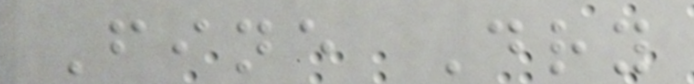Fine Dry
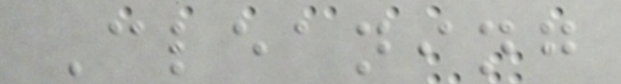Cleaning
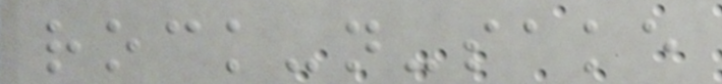rock-n-sake
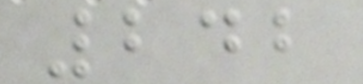242
